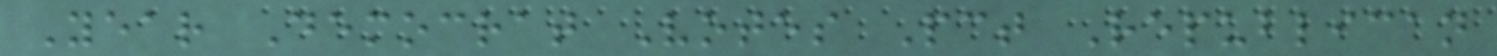Year Democrat Votes Pct Republican
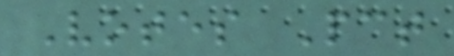Votes Pct
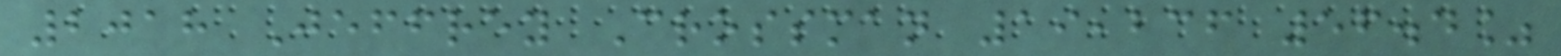2018 Jeffrey Crossman 19,236 56.4%
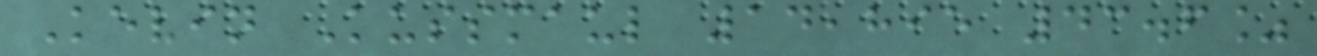Kevin Kussmaul 14,895 43.6%
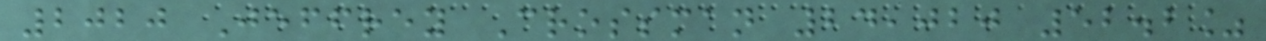2020 Jeffrey Crossman 24,020 52.2%
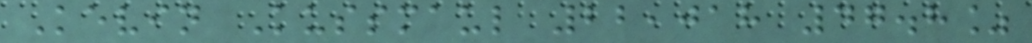Kevin Kussmaul 22,018 47.8%
